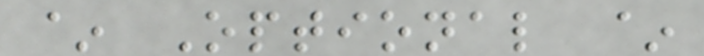~ Optional ~
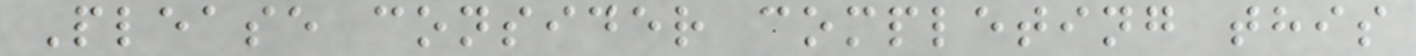Please consider completing this
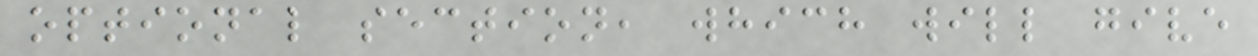optional section, which will give
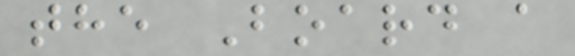the Board a
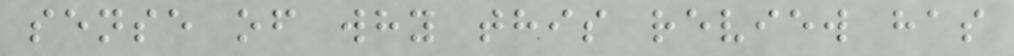sense of why this review has
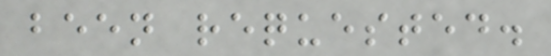been requested.
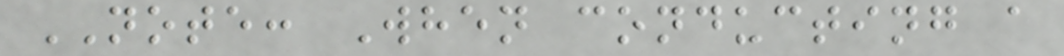NOTE: When conducting a
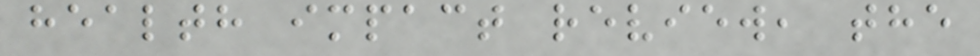health impact review, the
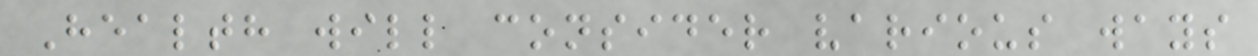Health will consider various ways
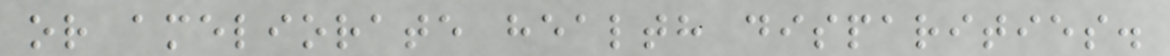or ameliorate health disparities.
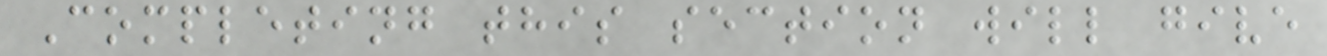Completing this section will give
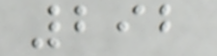292
